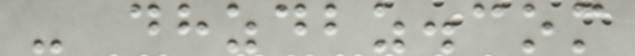- dhzdbz.com
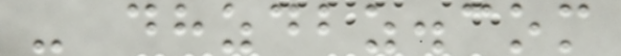- dhzdbz.com
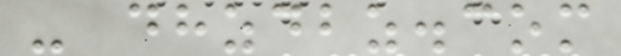- dhzdbz.com
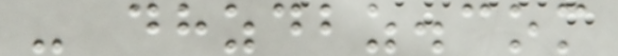- dhzdbz.com
